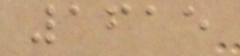1615
